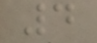4
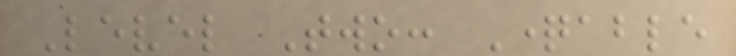Level Two: Questionable
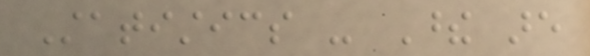Statistics - These are
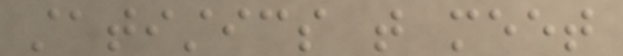statistics that meet
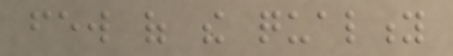few of the quality
